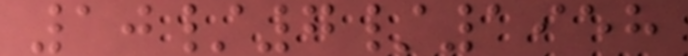10/7/1958
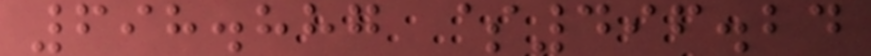698.887 $496.24
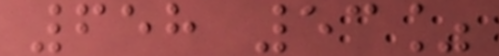658 53%
